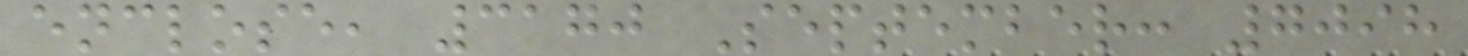enclose, 3170 September: 7098
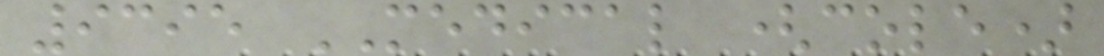9395 MEDICAL (cole)
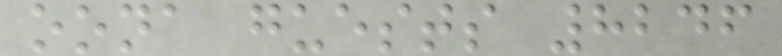oona guests 8246
